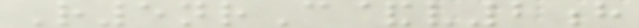R5nrC&v2h
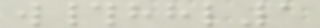w#hhl1
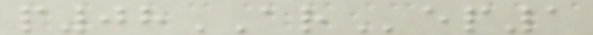p08ARep1
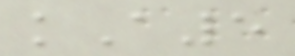kA5
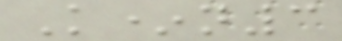K*n3
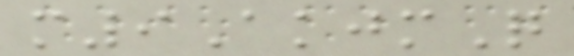m9AkjmQ
